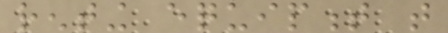renting equipment that
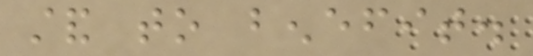stand to benefit.
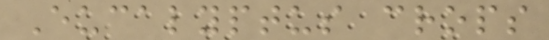Eucalyptus crops
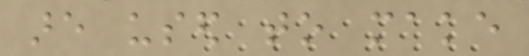are used to make
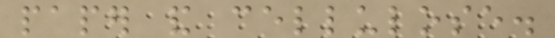paper and cellulose.
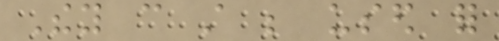They can still be used for
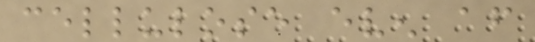cellulose even after
